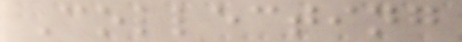Collecting
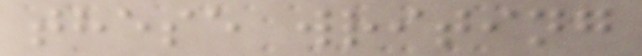these writing
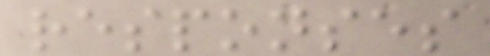responses
